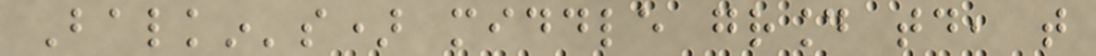Balkin's) middle ground today, that
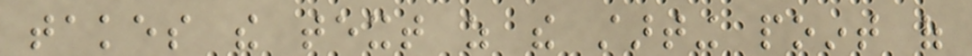takes the text as the starting point of
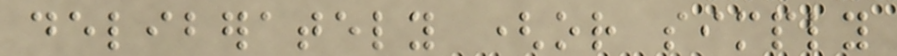deliberately (or simply
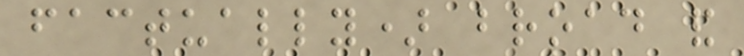factually) broad and
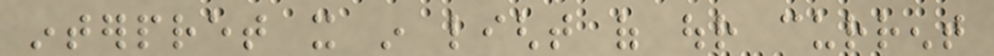interpret it in light of our current
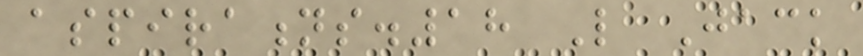aspirations.18 Like Jack
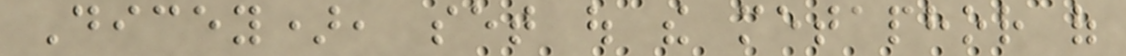Dicey), set out the metaphor of
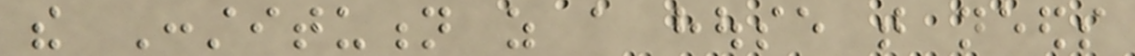the Constitution as a house that needs
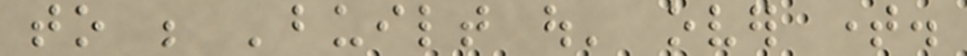to be 'built out' over time.
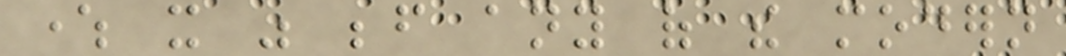where it was before any of the modern
